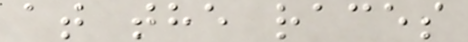at the races
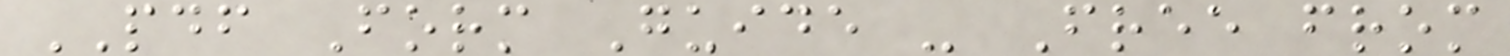PDF Form Guide - Free from
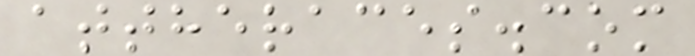attheraces.com
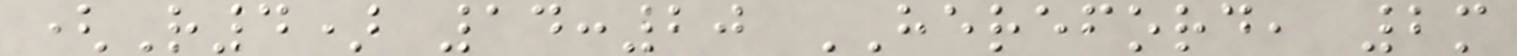(R4) 14:20 HEREFORD, 2m
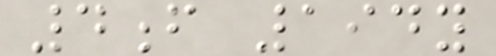4f 194y
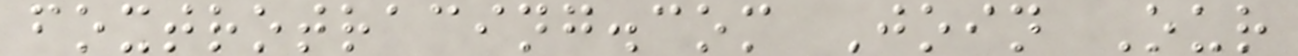foxtrotracing.com Join Our
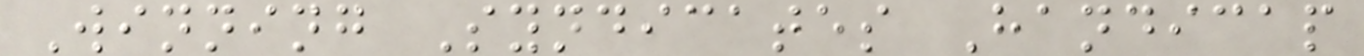Winning Syndicates Handicap
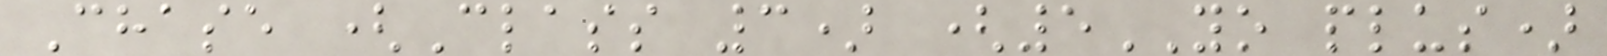Chase (Class 3) (5YO plus)
